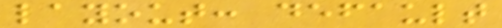layout: default
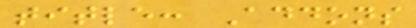title: Addons
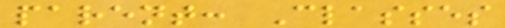parent: Classes
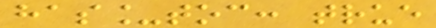has_toc: true
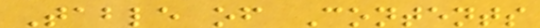Table of Contents
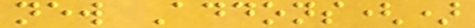new Addons()
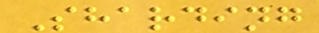Sharding
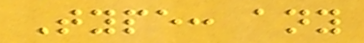Type: any
